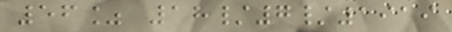56% 18/7/1919
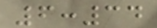6:34
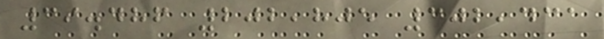39.486 202,805 302,431
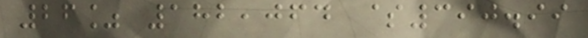26% 182,064 $390.99
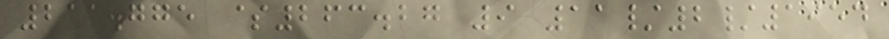211.775 $263.27 9 11/2/1954
